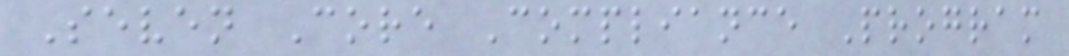Seven Core Compliance Program
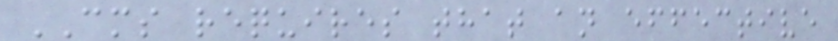CMS requires that an effective
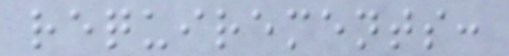requirements:
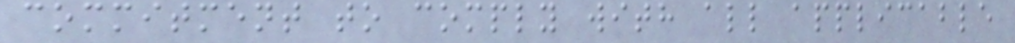commitment to comply with all applicable
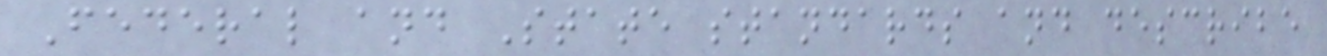Federal and State standards and describe
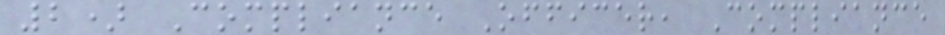2) Compliance Officer, Compliance
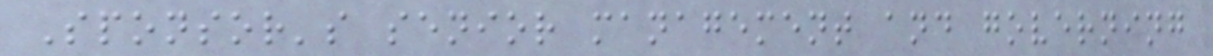Sponsor's senior management and governing
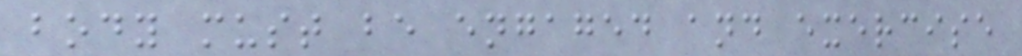body must be engaged and exercise
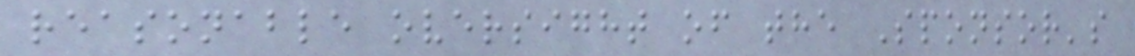reasonable oversight of the Sponsor's
